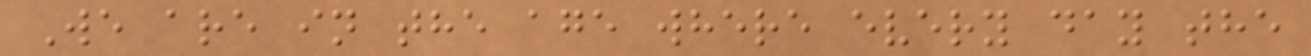We are in the age where every day the
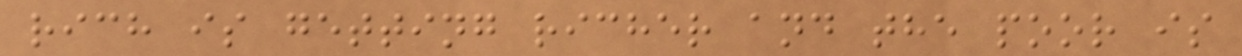rich is getting richer and the poor is
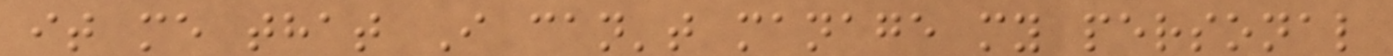it me that I can't manage my personal
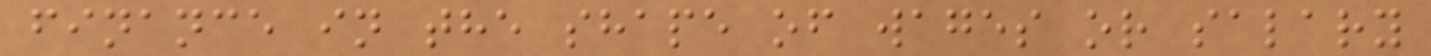finance in the shape of wages or salary
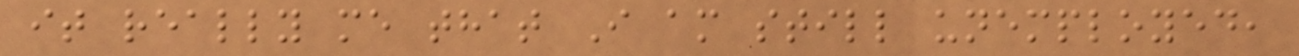it really me that I am still unemployed,
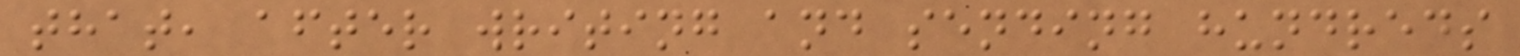that, after writing and sending hundreds
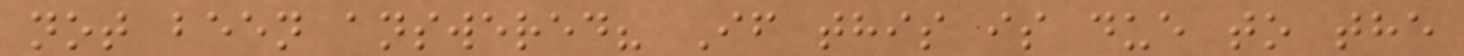not been answered? If this is due to the
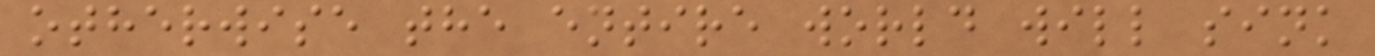otherwise the entire world will sink
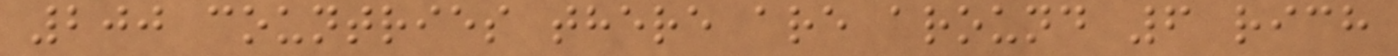200 countries there are around 6 rich
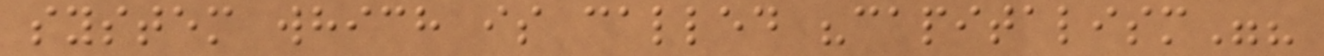system which is called "capitalism"?
